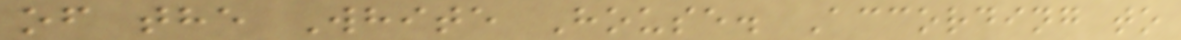of the White House. According to
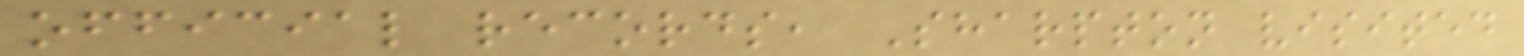official records, Sharpton visited
